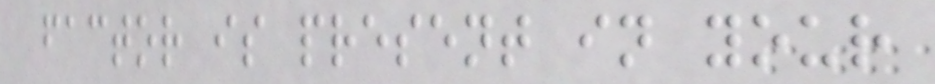factor is present in your
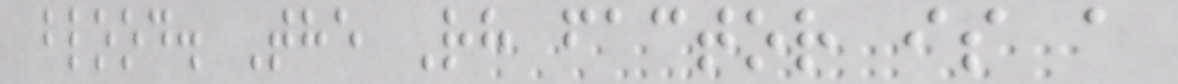blood. The Rh factor is a
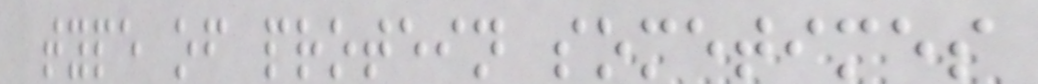type of protein sometimes
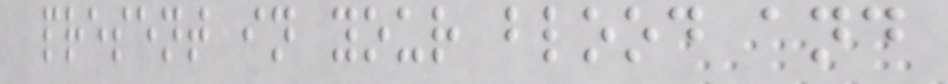present in your blood and
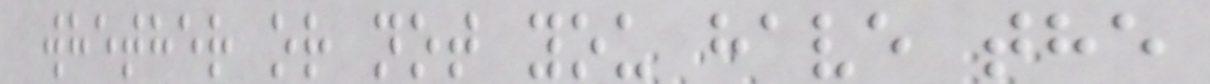whether or not you have the
